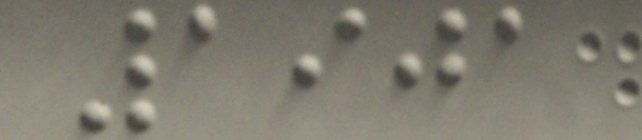1901
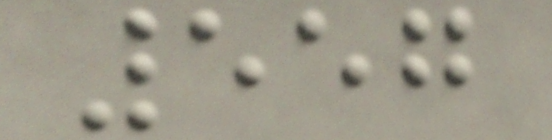557
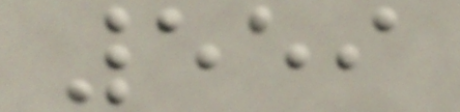559
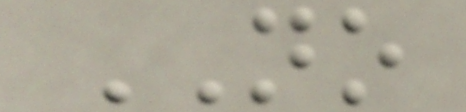NO
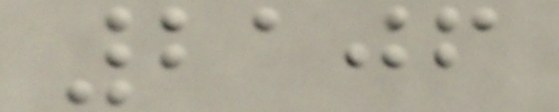2106
